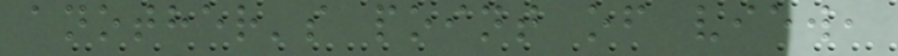another's point of view,
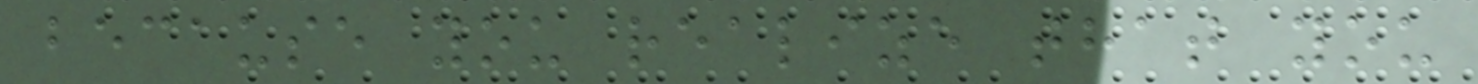because you realize that you
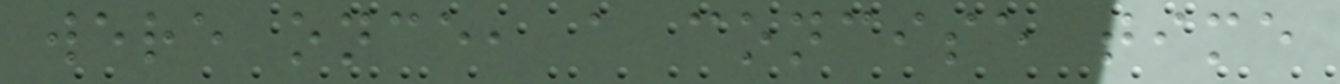were once, a concise time
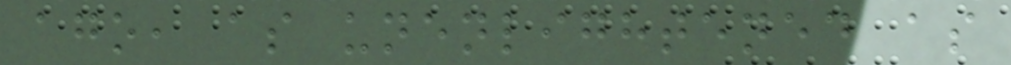ago, as unenlightened as
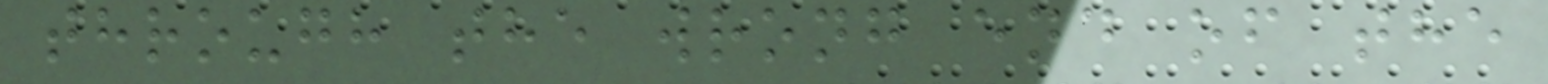through the wrong end of the
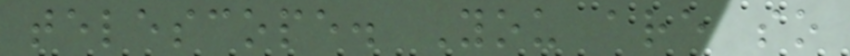telescope. You are so
